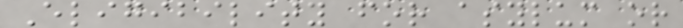Eligibility for asylum or
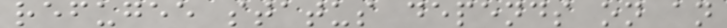refugee status depends on an
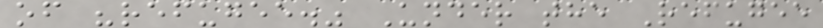of "refugee." Under the Refugee
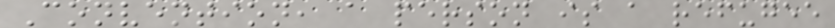Convention, a person is a refugee
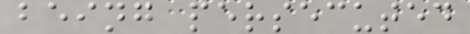being persecuted
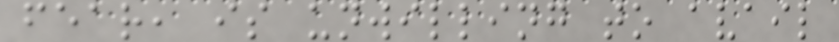fear, is unwilling to avail
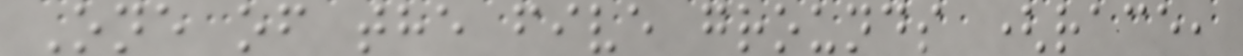One of the five grounds (race,
